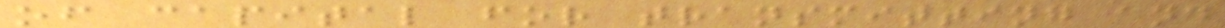of capital for transmitting and
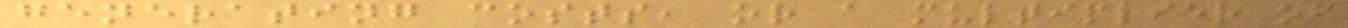generating costs, or a multiplier of
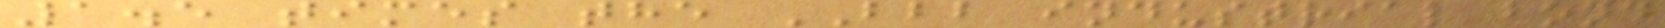1.5 times the BBB industrial bond
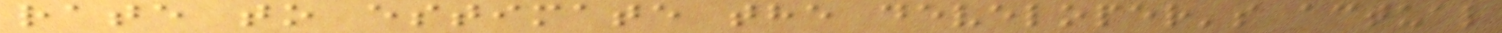rate to estimate the developer's actual
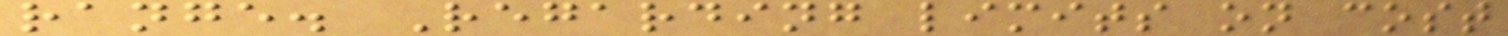range. Regarding limits on cost
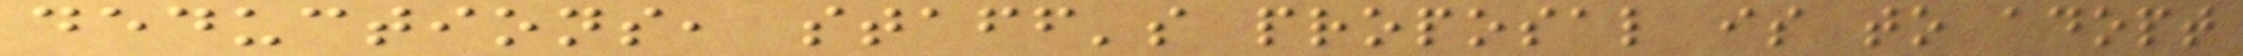deductions, staff's proposal is to adopt
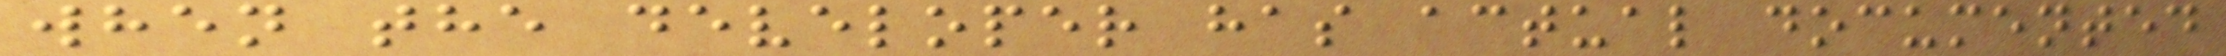when the developer has actual documented
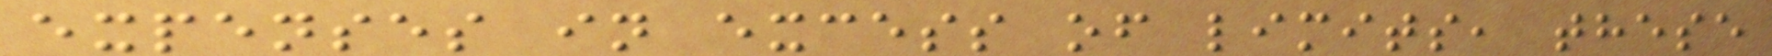expenses in excess of limits, these
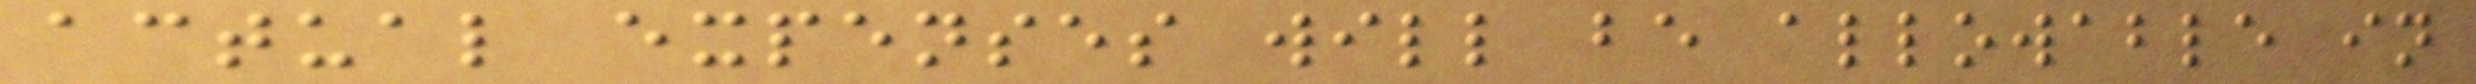actual expenses will be allowable in
